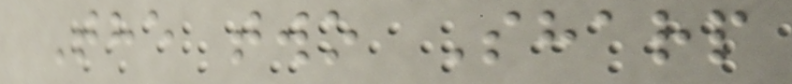The two Sharp
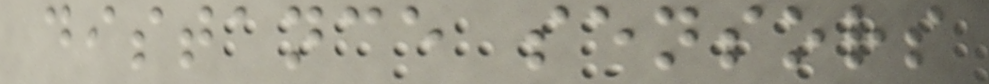distance sensors
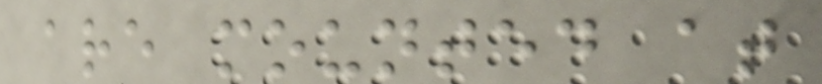are mounted at
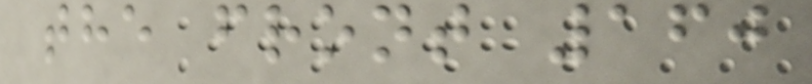the front 160
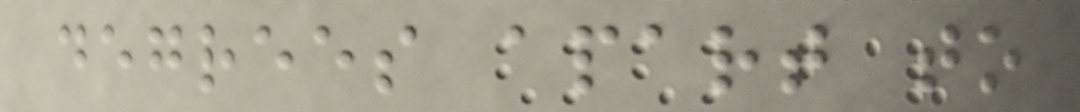degrees apart to
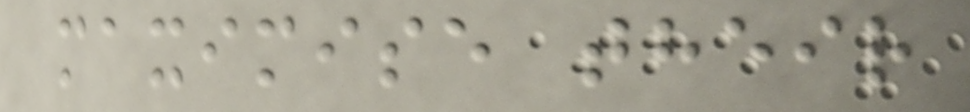maximise their
